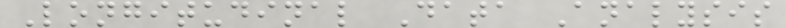Longitudinal Data Analysis
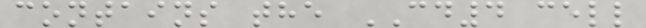contains the CD4 cell
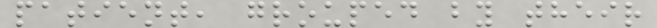patient, grouped by their
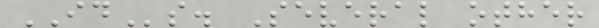IDs. Several other
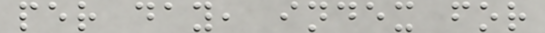per day, index for
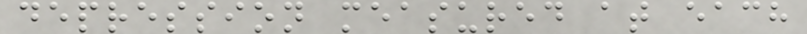depression measured at each
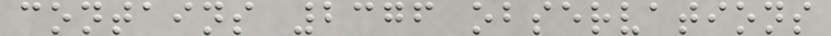contains 2376 observations
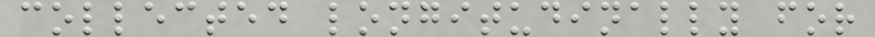collected longitudinally for
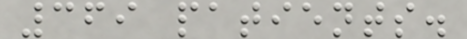369 patients.
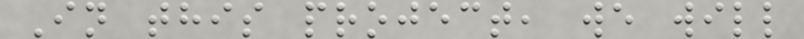In this project, we will
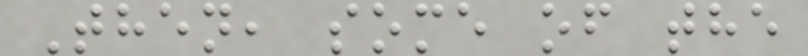Then, some of the
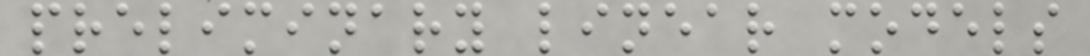preliminary linear models
